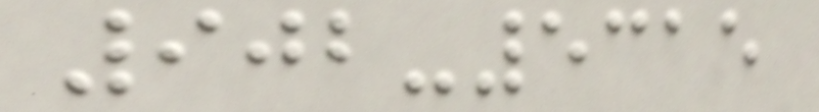902-5315
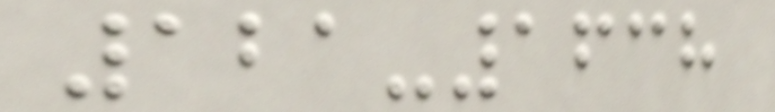121-1638
